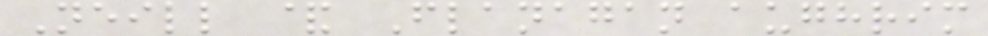Neill & Flanagan aughrim
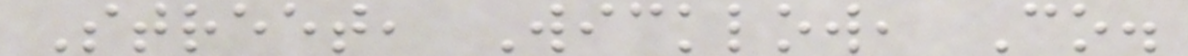Street, Wicklow, Co.
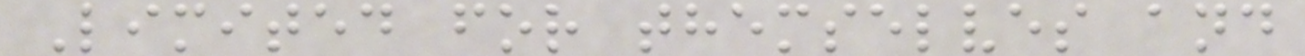Limited for themselves and
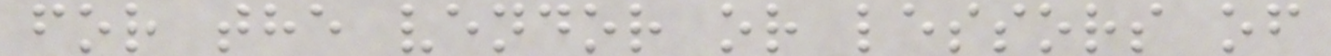for the vendor or lessors of
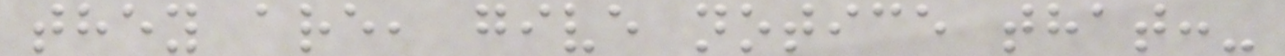they are, give notice that:-
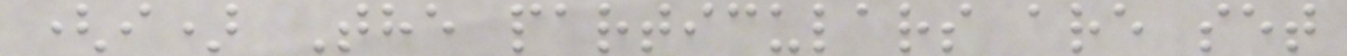(i) The particulars are set
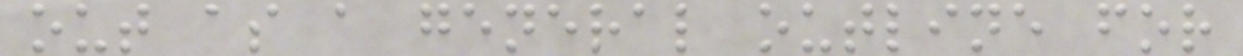out as a general outline for
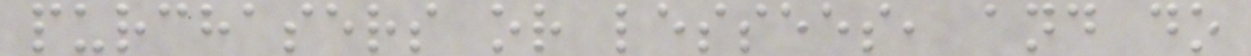purchasers or lessees, and do
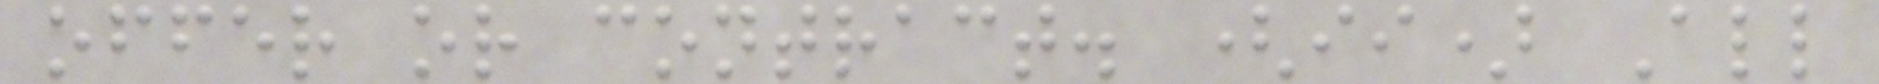offer or contract. (ii) All
